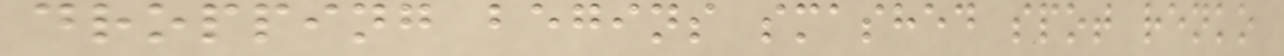dropping begins smashed spot renko
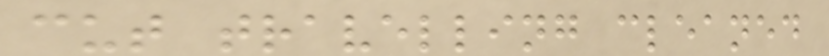cut travelling cleaned
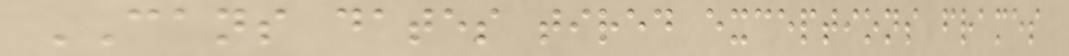CANS dates tired exceptions frames
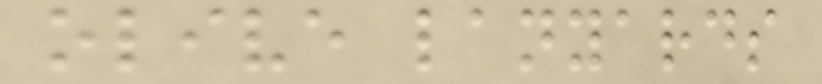olive lanyards
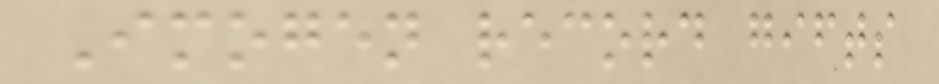Imogen record gifts
